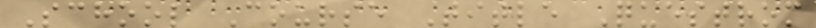School Course Title Questrom
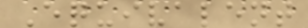Equivalent
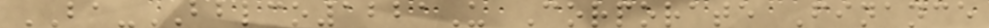BA-BBLCO1221U Corporate Finance
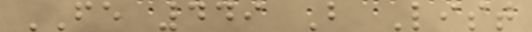FE 449 B List
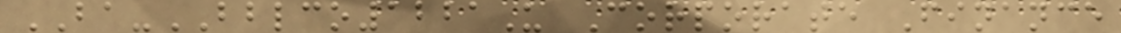BA-BBLCO1221U Corporate Finance
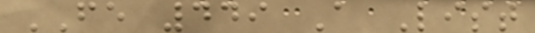FE 449 A List
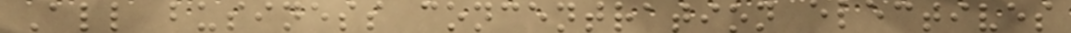All business concentration electives
